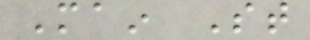Main St
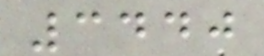3440
